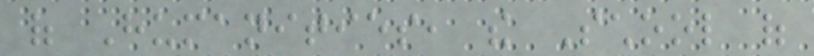of Humanities, the School of
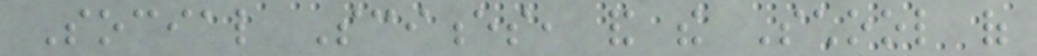Social Sciences, and the School of
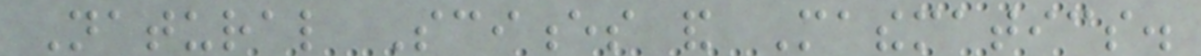Natural Sciences and Mathematics.
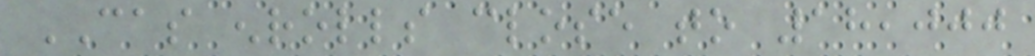CAS enrolls close to 18,000
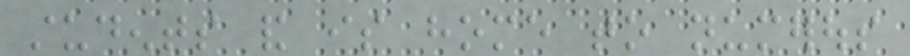students and is home to numerous
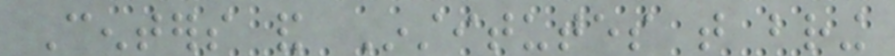Centers and Institutes that bring
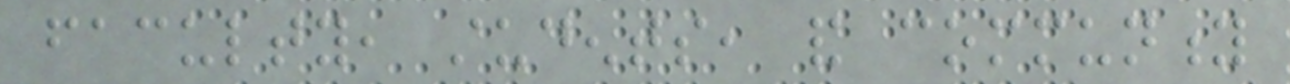faculty, students, and community
